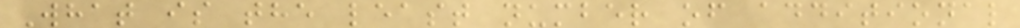What is the least number of additional
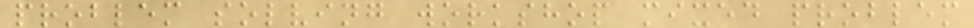problem solving workshop mixed problem
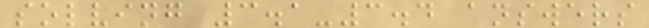solving 3.1-3.4 answers
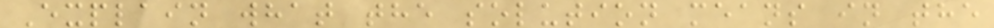Explain what the solution means in the
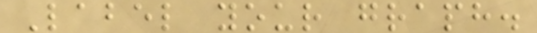Label your graph.
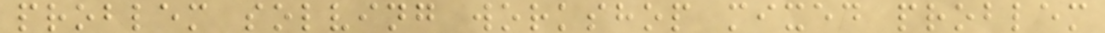problem solving workshop mixed problem
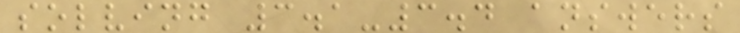solving 3.1-3.4 answers
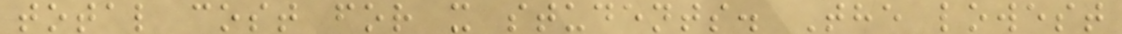total cost for x students. The lowest
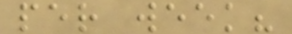per week?
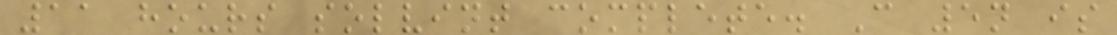11 hours solvint complete. C 5n is
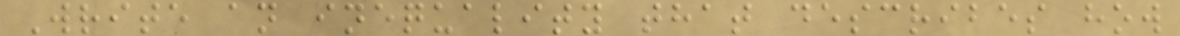Write an inequality that describes how
